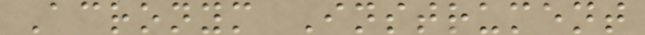Acronym Instrument
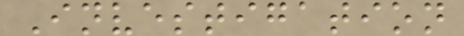Investigation
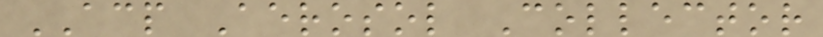ACP Aerosol Collector
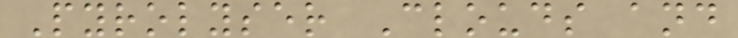Pyrolyser Clouds and
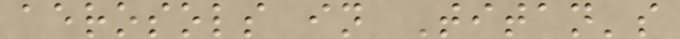aerosols in Titan's
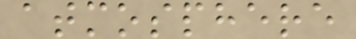atmosphere
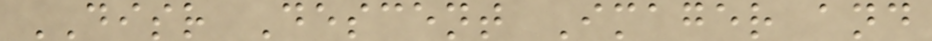DISR Descent Imager and
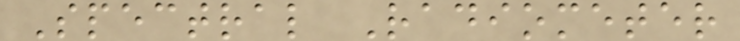Spectral Radiometer
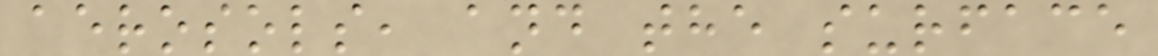aerosols, and the surface
